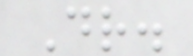Dr.
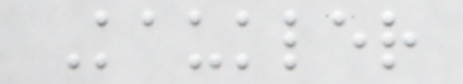Kaukler
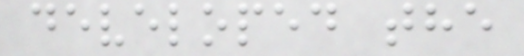developed the
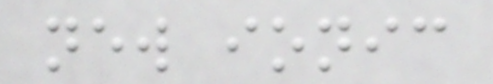new ionic
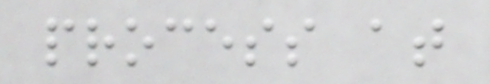process at
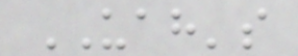UAH's
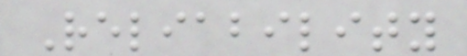Reliability
